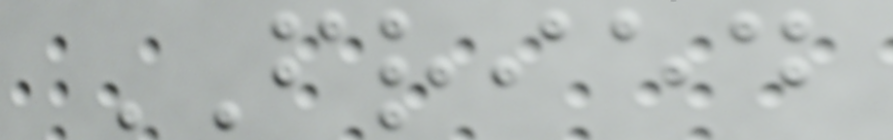FRIED
